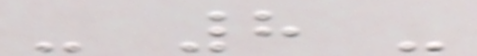- 8 -
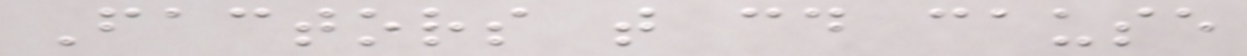Factors that could cause
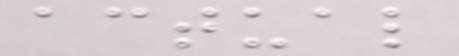actual
